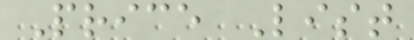Price List
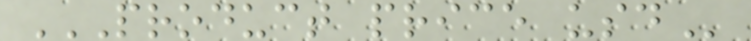PRODUCT PRICE USD
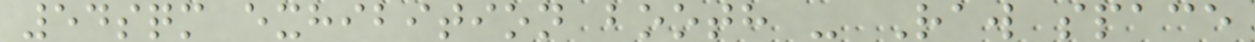54sqm exhibition booth - Raw space
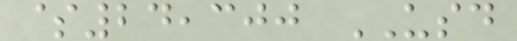$24,300 USD
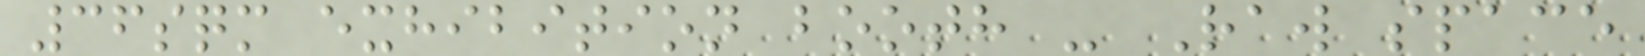36sqm exhibition booth - Raw space
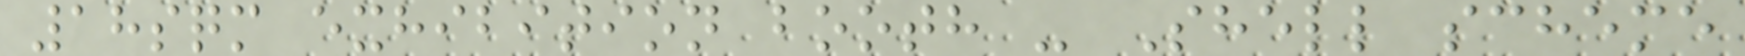18sqm exhibition booth - Shell scheme
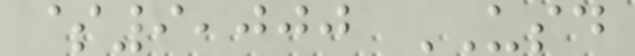$9,000 USD
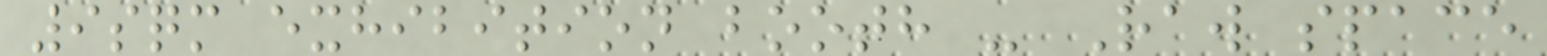9sqm exhibition booth - Raw space
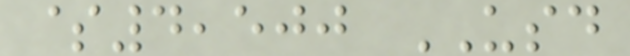$4,500 USD
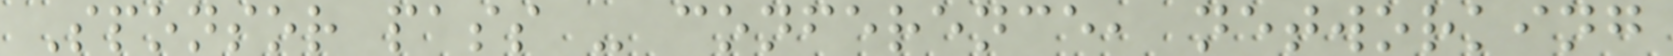Sponsor pass - conference, networking
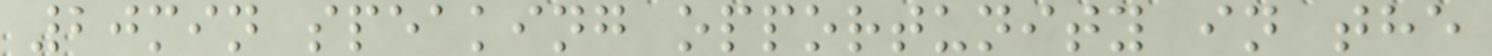20min speaking opportunity in the
